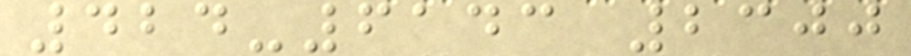424-6143 2300
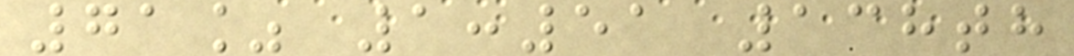71% 1:51 138th
